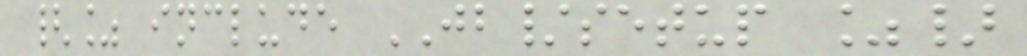{% include JB/setup %}
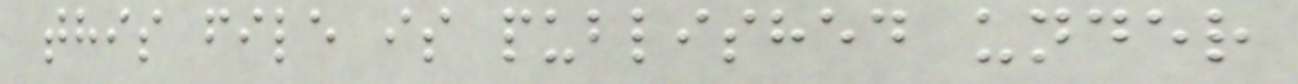this file is published under
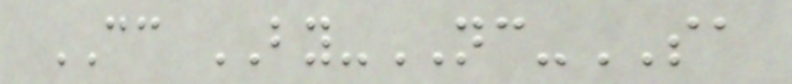CC BY-NC-SA
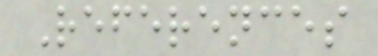References
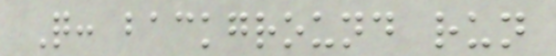Q: background run
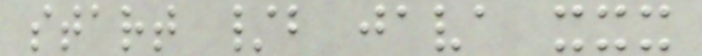start /b java xxx
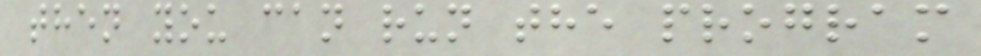then you can run the program
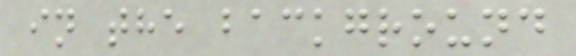in the background
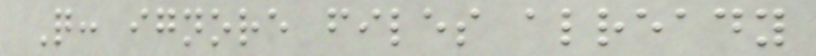Q: ignore files already
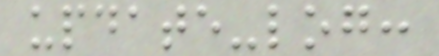update-log:
